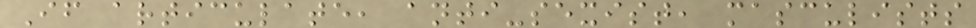If articulate, anti-sexist, masculists
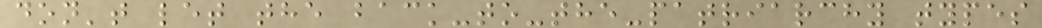don't let the back-to-the-patriarchy types
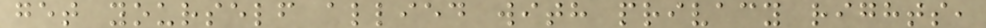get yourself allied with privacy rights,
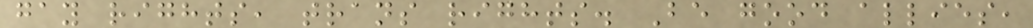gay rights, trans rights. Be good allies,
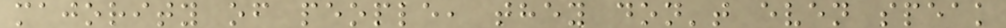majority of people, they don't even speak
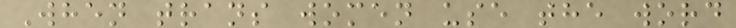When trans women use the word
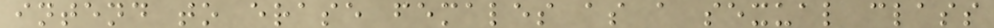intend to erase females as a sexual class
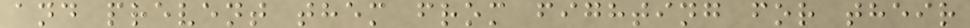and prevent them from fighting for their
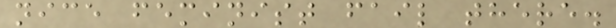nice feminist fail there.
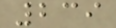239
